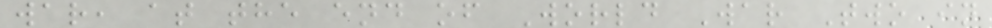war, at the end of World War Two in
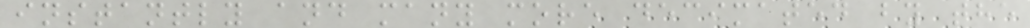instantly and many more decimated by the
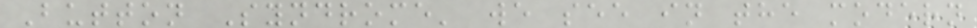Button Syndrome' we see in the modern
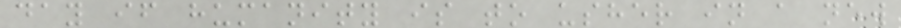day if humanity is to usher in a new
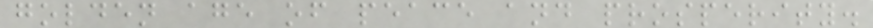golden age of peace and prosperity.
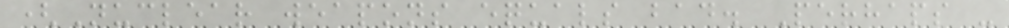(Nuclear weapons equals bad. Perhaps -
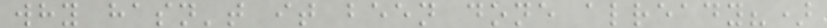why hasn't it been done already?)
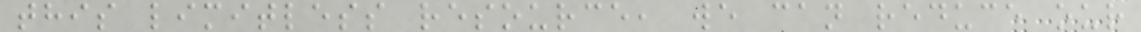this limitless resource, we can reduce our
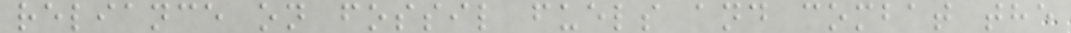reliance on fossil fuels and combat the
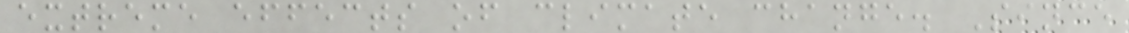extreme effects of climate change. Since
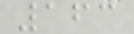163
